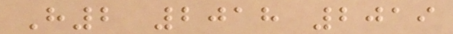H2 2018 2019
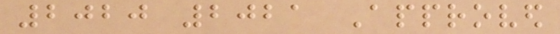2020 2021 Approved
